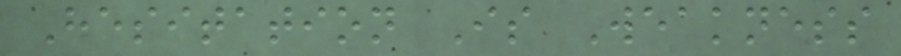Hesitation Is Weakness
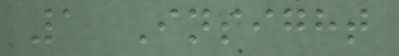1 Insight
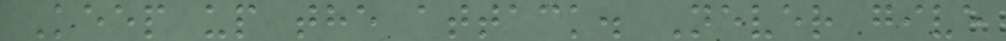Keep up the attack. Never give
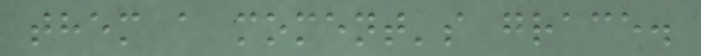them a moment's grace.
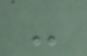-
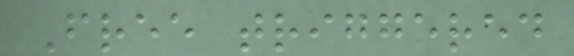Free triggered
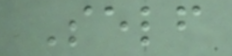Self
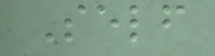Self
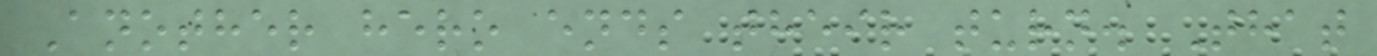Another hero ends their turn. That
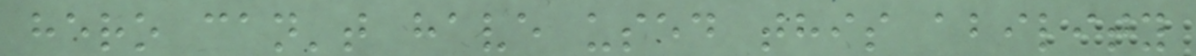hero can't have used this ability
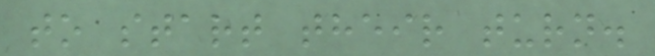to start their turn.
